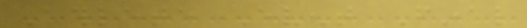Athlete Event Final
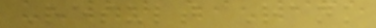Result Rank
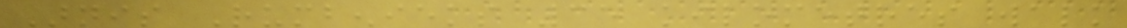Arnis Rumbenieks 35 kilometres walk
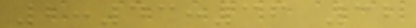2:43:36 32
